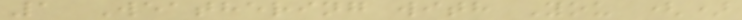1 Weathering with You ()
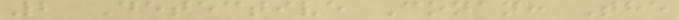2 Detective Conan: The
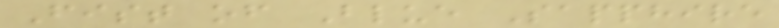Fist of Blue Sapphire
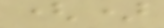()
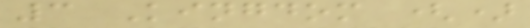3 Kingdom ()
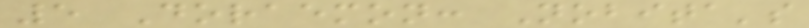5 Doraemon: Nobita's
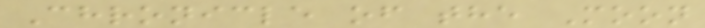Chronicle of the Moon
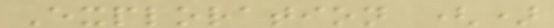Exploration ()
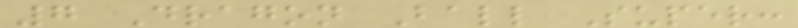7 Dragon Ball Super:
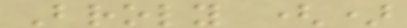Broly ()
